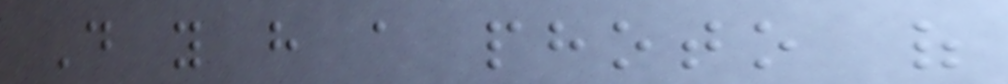Do you have a photo of
